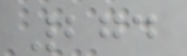274
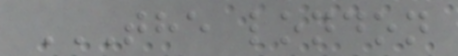THE LONDON
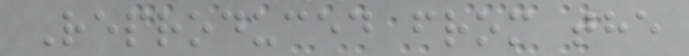Reproduced from the
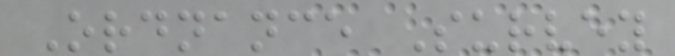Ordnance Survey
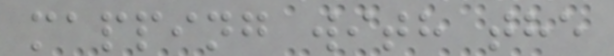mapping with the
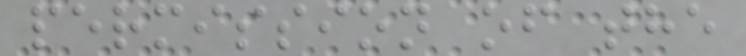permission of the
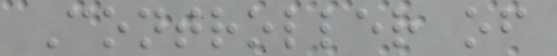Controller of
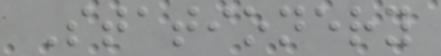Stationery
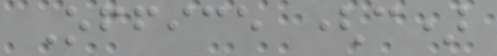Office (c)
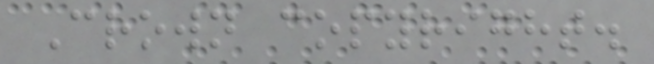Crown copyright.
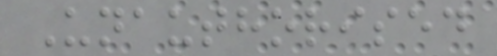Unauthorised
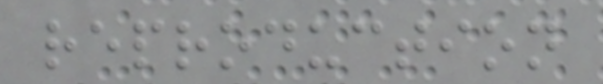reproduction
